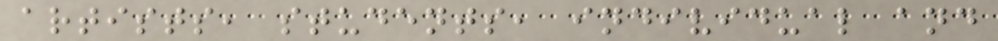artists, students, individual and
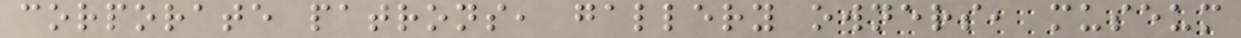corporate patrons, gallery owners, museum
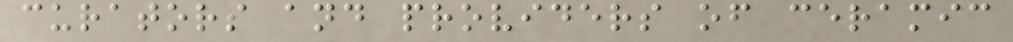curators and providers of ceramic
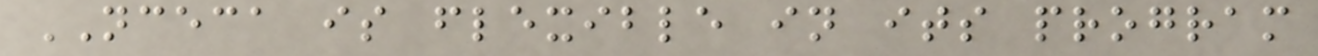NCECA is flexible in its program
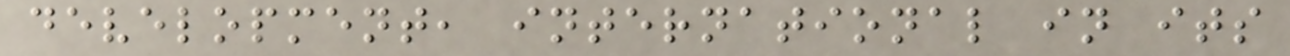development, international in its
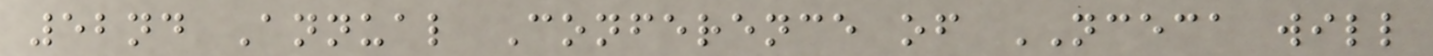52nd Annual Conference of NCECA will
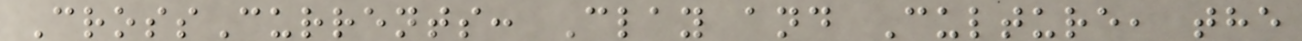CrossCurrents: Clay and Culture, the
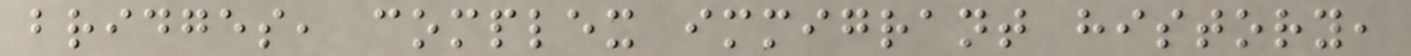bridges, complex immigrant history,
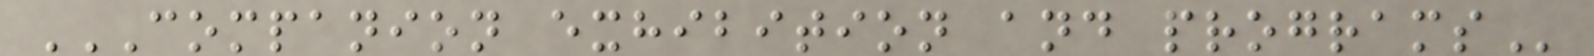COMPANION EXHIBITION AND PROGRAMS
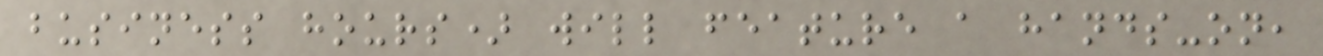business hours) will feature a hands-on,
